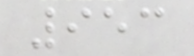953
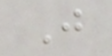J
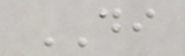DI
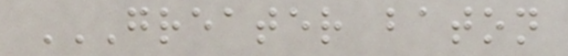GREATER BATON
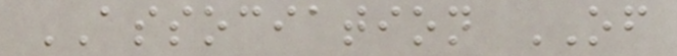ASSOCIATION OF
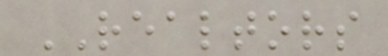REALTORS
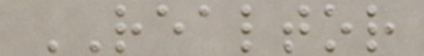REALTOR
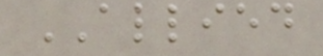ALLIED
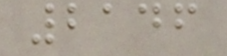2146
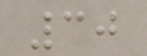30
